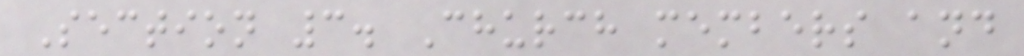Section 3. Church members and
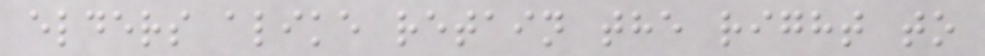elders alike retain the right to
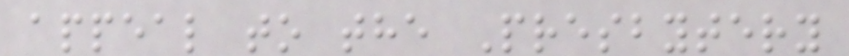appeal to the Presbytery
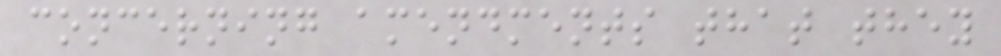concerning amendments that they
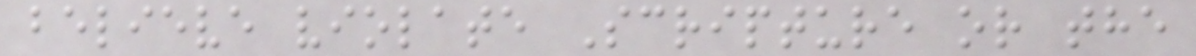believe violate Scripture or the
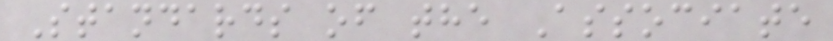Standards of the Associate
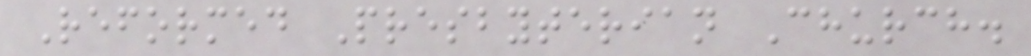Reformed Presbyterian Church.
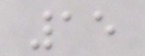15
